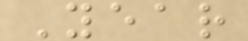Year
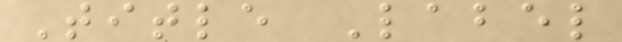Title Label
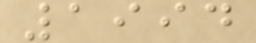1994
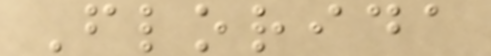Florida
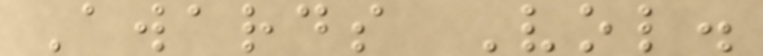Awards Vol.
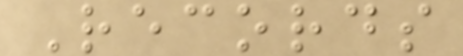Records
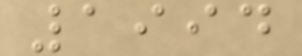1994
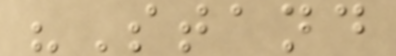"Stand
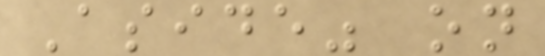Aside" on
